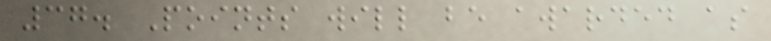37. Points will be awarded as
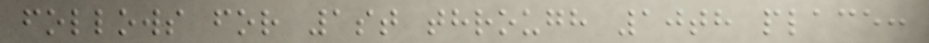follows for 1st through 10th place:
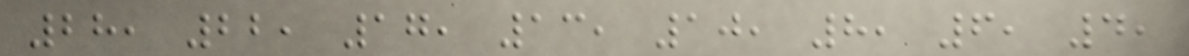28, 22, 17, 13, 10, 8, 6, 4,
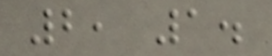2, 1.
